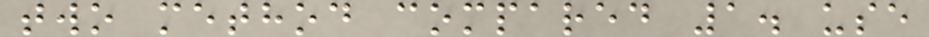two method compared 1. use
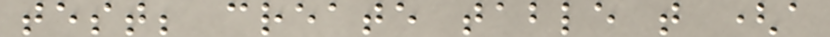test; create table t (a
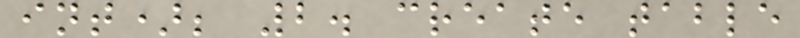int); 2. create table
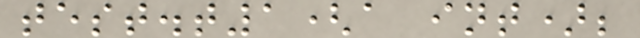test.t1(a int);
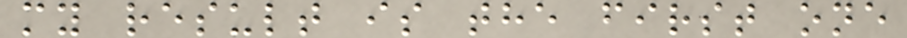my result is the first one
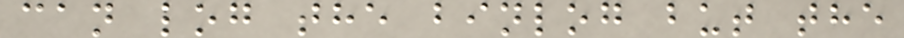can log the binlog but the
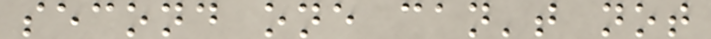second one can't not
